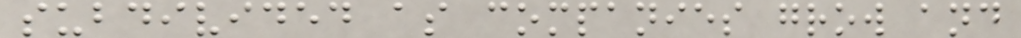subdivided as companies grow and
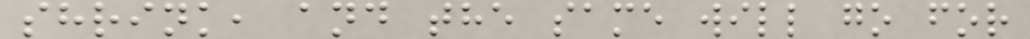shrink, and the same will go for
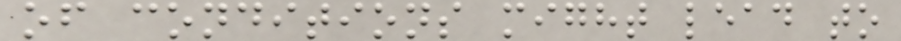of conditions might lead to
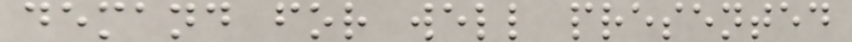demand for well presented
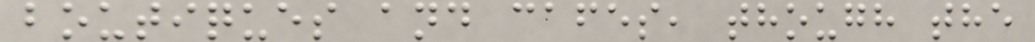boutiques and cafes, though the
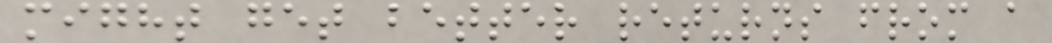might get better returns from a
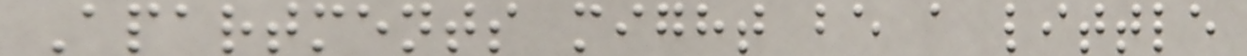Apartments might be a little
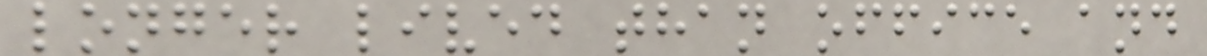longer lived than office and
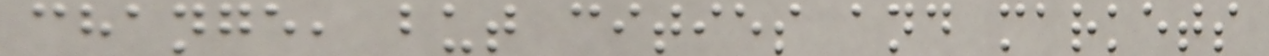change, but cities and markets
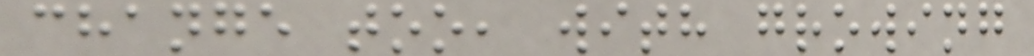change too, with growing
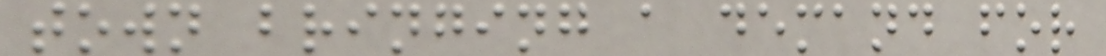town bringing a demand for
